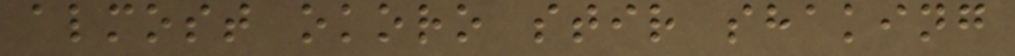almost okoro stir shaking
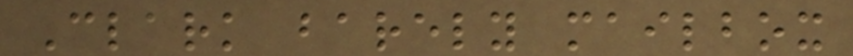Clark barely mailbox
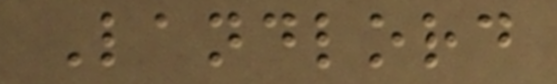Landlord
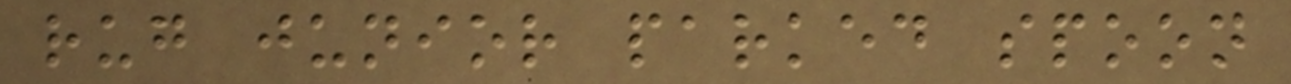rug junior parked spoon
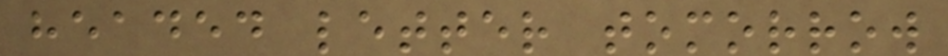headed letter tomorrow
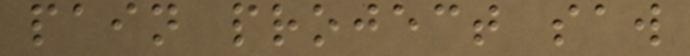pain project saw
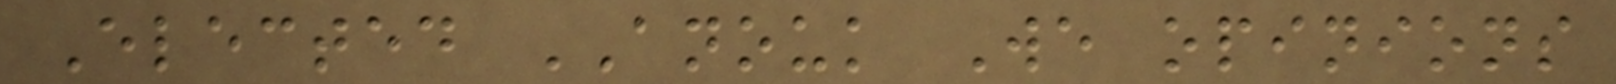Elected ANOUK We opinions
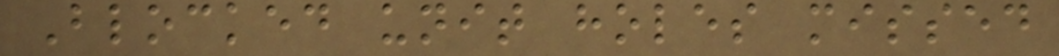Blocked unit holes missed
